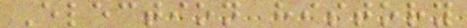Election history
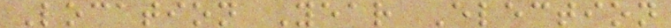Location Year Election
